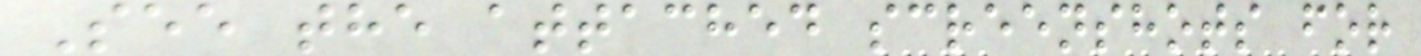See the attached screenshots for
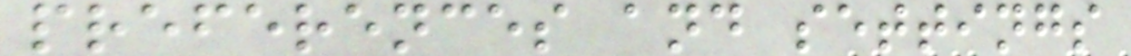preferences and settings
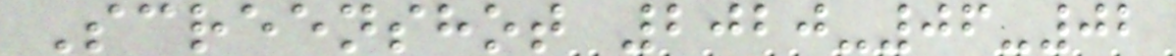Screenshot 2020-06-02
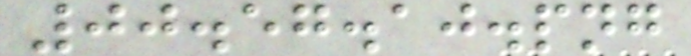00.57.10.png
